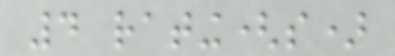4 rating(s)
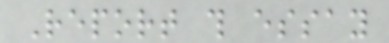Report this essay
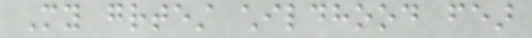My greatest childhood fear
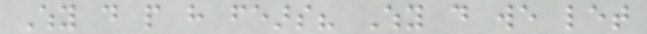Why do people have fears? Why do we let
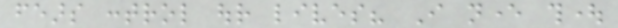fears control our lives? I never thought
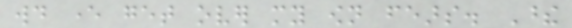would ever get over my own fears. These
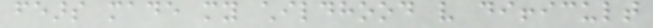fears made my childhood very difficult
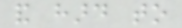and hard to
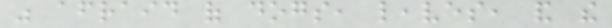was afraid of dogs, leaves, and the
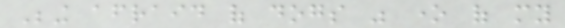Being afraid of dogs was one of my
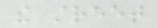the street
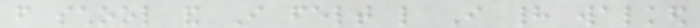from school and I felt like I had walked
